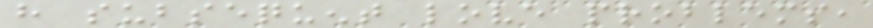have subsequent love problems,
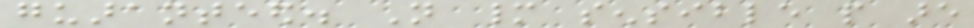guaranteed. Not many sensible people are
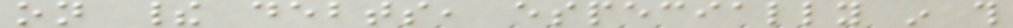on their debts, especially in this
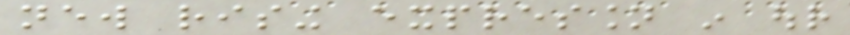new rising expression in our
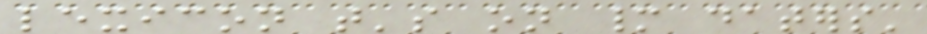lexicon that's on many daters'
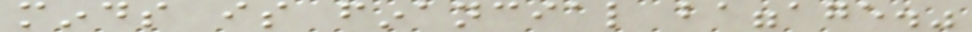minds is financial baggage."
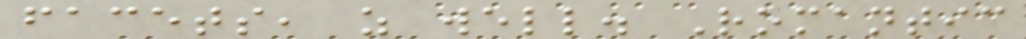facets, as well. Romantic
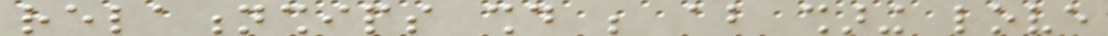relationships should be about sharing love
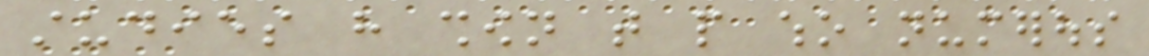studies have shown that people who numerous
